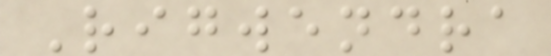Rigwendra
